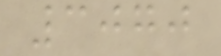3070
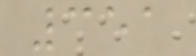351
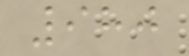980
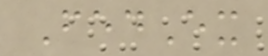FedEx
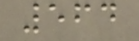564
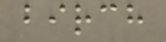birch
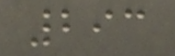293
